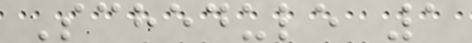Schedule 1
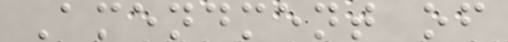Amendment of
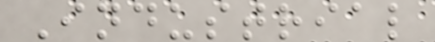Industrial
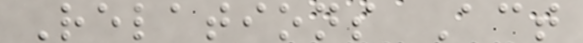Relations Act
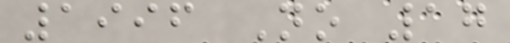1996 No 17
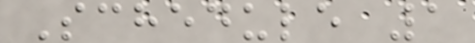Schedule 1
